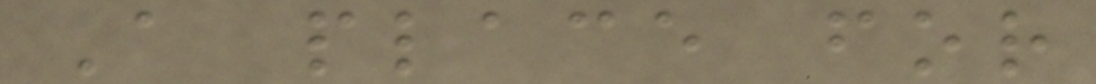A place for
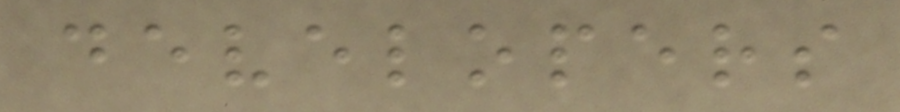developers
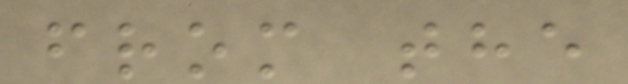from the
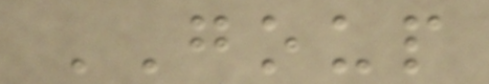GOUP
